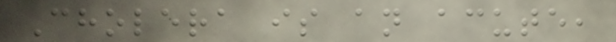Cholera is an acute,
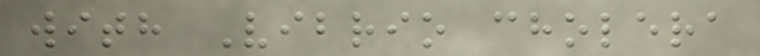with Vibrio cholera
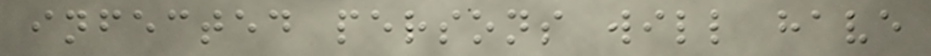infected persons will have
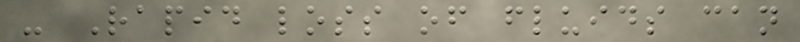- Rapid loss of fluids can
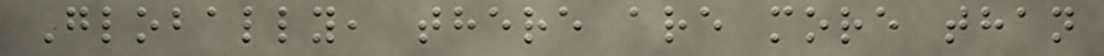Globally, there are more than
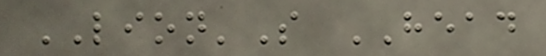LION'S HEAD
